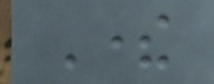There
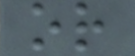or
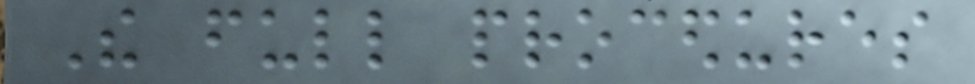The full procedures
